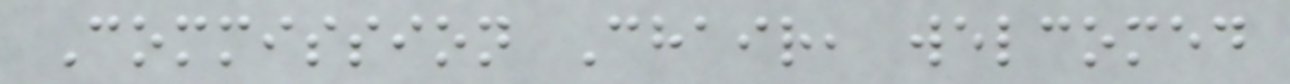Commission Chair, welcomed
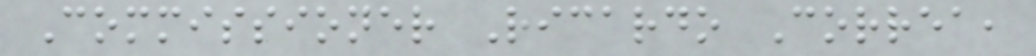Commissioner Ricardo Correa,
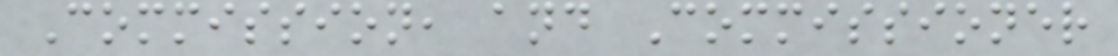Commission, and Commissioner
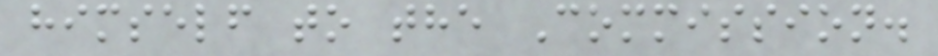himself to the Commission.
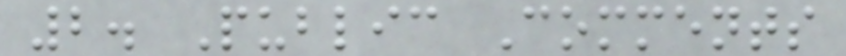2. Public Comments
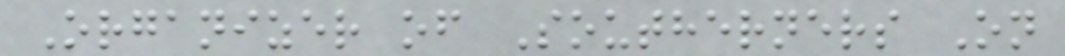Organizer of Southerners On
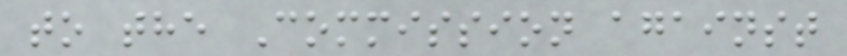to the Commission against
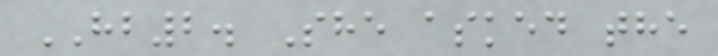HB2. She asked the
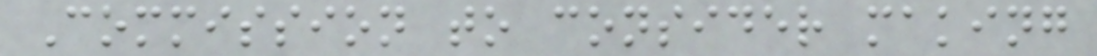Commission to consider making
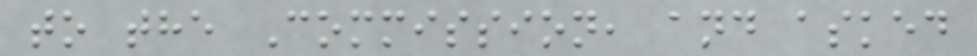to the Commission, and asked
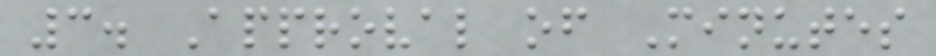3. Approval of Minutes
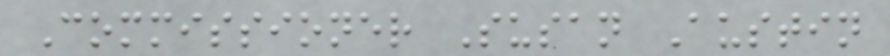Commissioner Susan Austin
